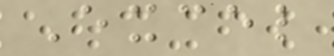Excel
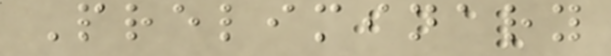Preliminary
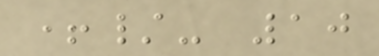+/- 10
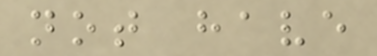not have
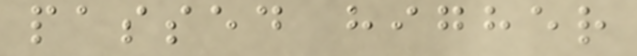passed higher
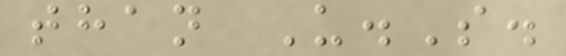than U.S.
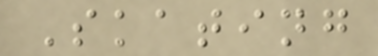Skating
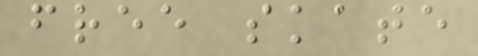free skate
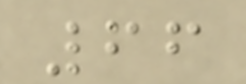66
